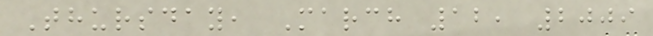Thursday, March 12, 2009
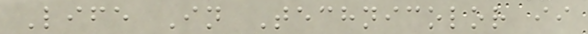Life In Technicolor ii
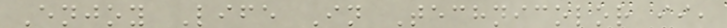Enjoy Life In Technicolor ii,
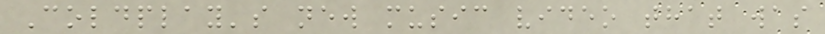Coldplay's new music video that was
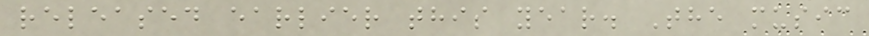released earlier this year. The music
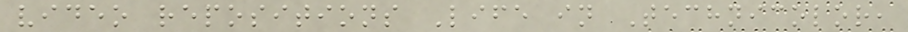video repositions Life in Technicolor,
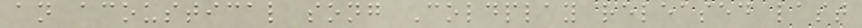an acoustical song Coldplay released last
